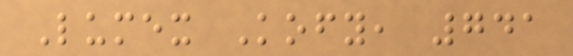Lumex Kofy, 741
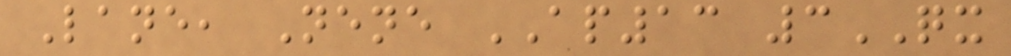Lane, Nene AP13 3QX
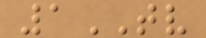1TV
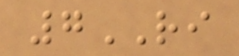7RI
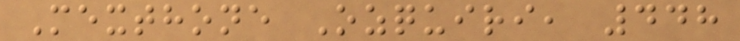Mexthone Ozquiri, 448
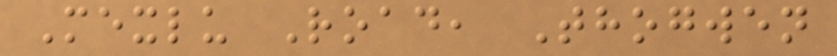Mexlu Road, Thogwen
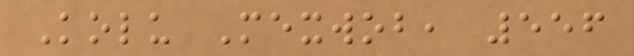Kolu Mexwob, 556
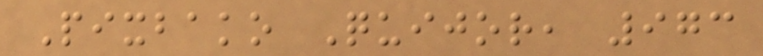Pixbako Quijor, 973
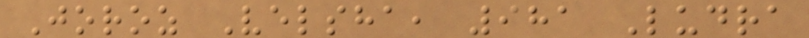Joroz Velsha, 981 Ludra
